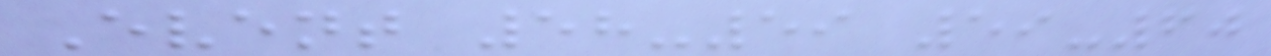Event 58-59 59-60
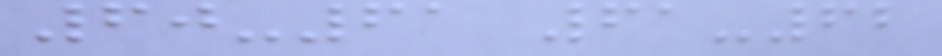60-61 61-62
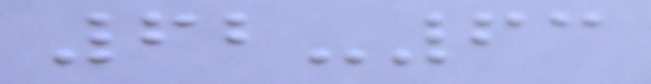62-63
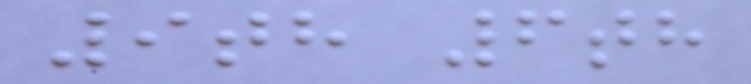9th 6th
